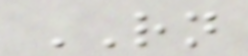RN
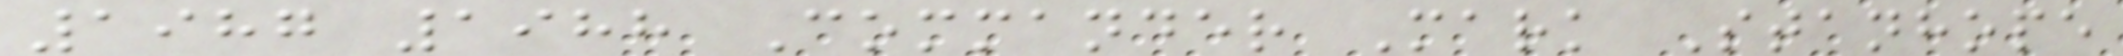1987 1988 Commander Mark Stanhope
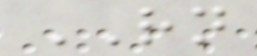RN
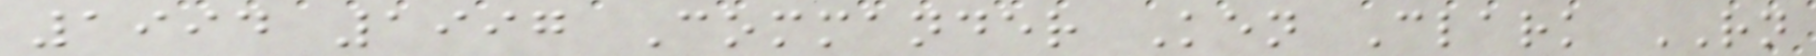1994 1997 Commander Ken Clark RN
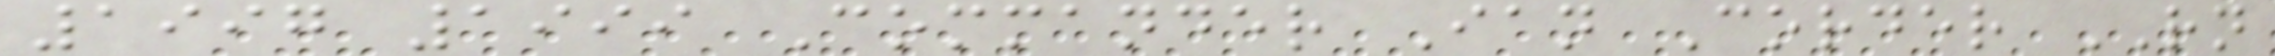1997 1999 Commander Ian Corder RN
